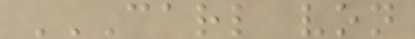CARL VON
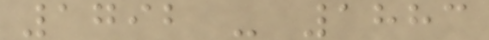1792 - 1883
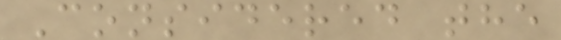Considered the
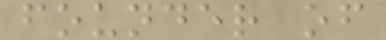founder of
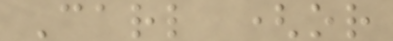Carl (or
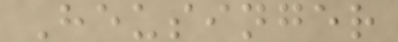Heusinger
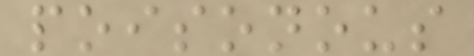poisonous
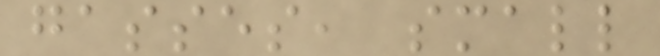gasses, small
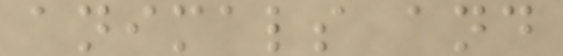animals and
